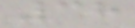38
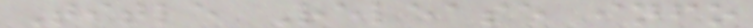Title Release info
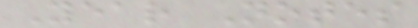Year Notes
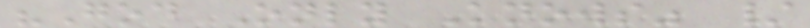"God Only Knows" /
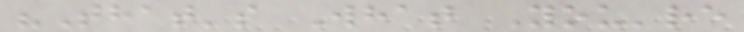"That's What You're
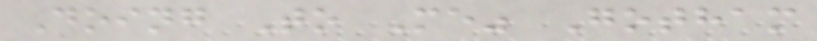Doing To Me" Gotham
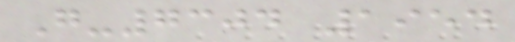G-7304 1954
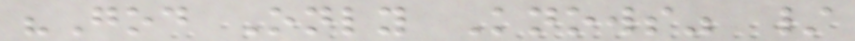"God Only Knows" /
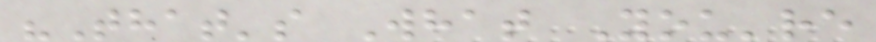"That's What You're
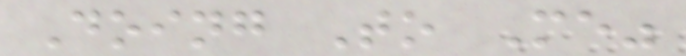Doing To Me"
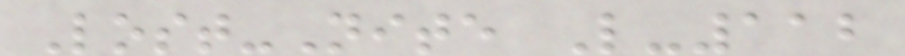Lost-Nite L-112
